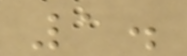1.
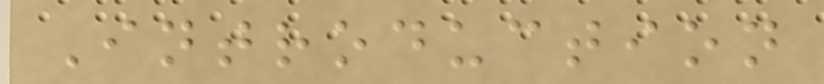Introduction
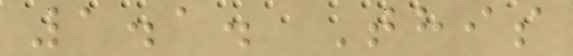1.1. This
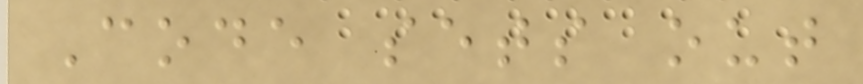Code sets out
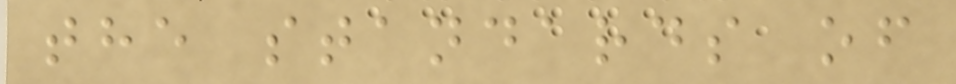the standards of
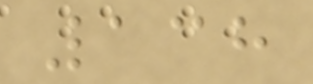138
